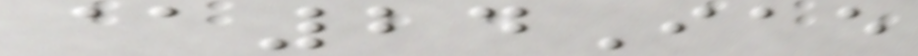@24Iae
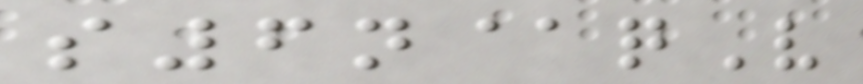s6n@qV
